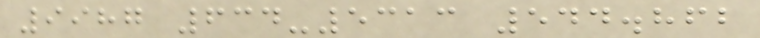9987 634-5313 544.862
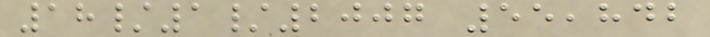18/1/2007 55,842
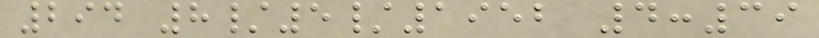294 8/5/1952 4:39
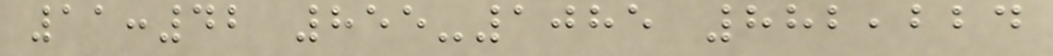11:42 855-1085 882,224
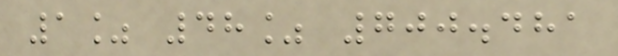1% 48% 700.481
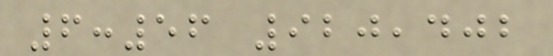6:56 920,402
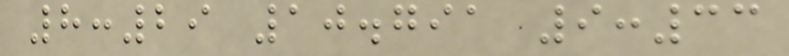8:29 10.791 9:33
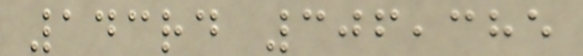143rd 306,385
